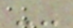--
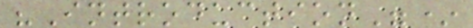"Introduction"*
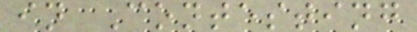in Contesting
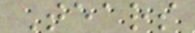Tears
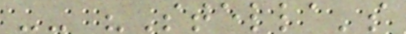-- "Stella's
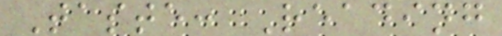Taste: Reading
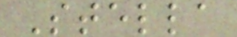Stella
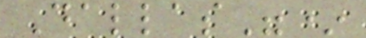Dallas"*
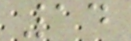14
